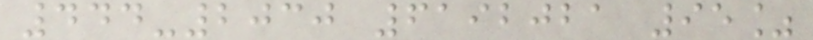444-2030 6192021 95%
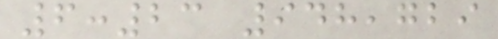6:23 948,729
